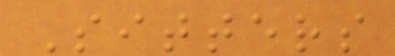Sitters
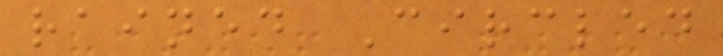rained Circled
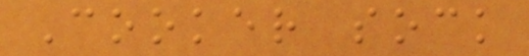Cooker sock
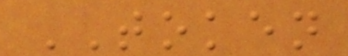TOKEN
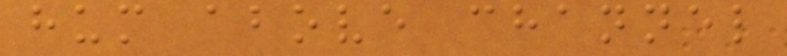hum above channel
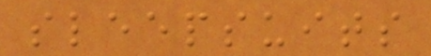sleepsuits
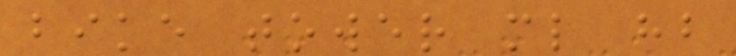bike tower ml hb
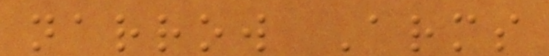narrow Arms
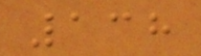138
